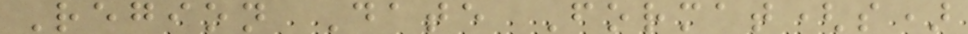Region Date Format(s)
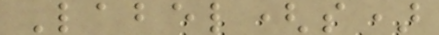Label(s)
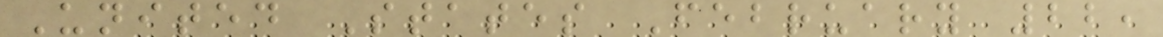United States February 22,
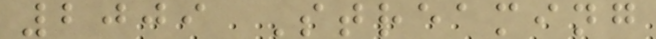2009 Streaming
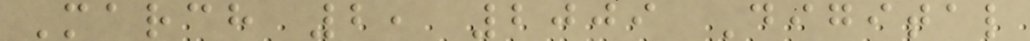March 2, 2009 Digital
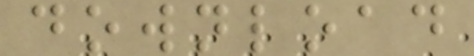download
